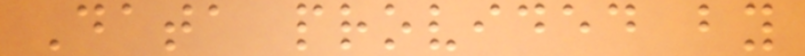Data provided by
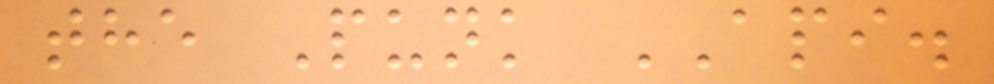the Punk API.
